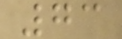73
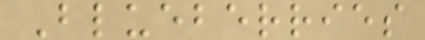Blueberries
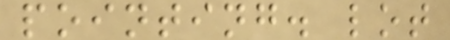pointing. lot
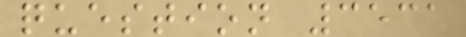question 3531
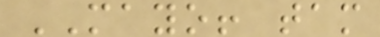MAYO! tam
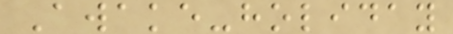Awake-holiday
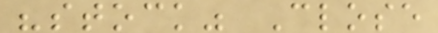"stock" Close
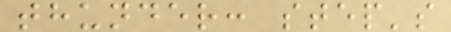thunder: step's
